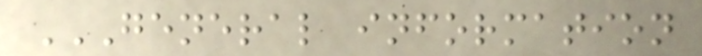GENERAL INFORMATION
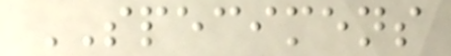SPECIMENS
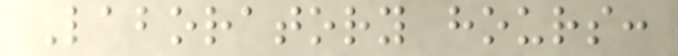Laboratory hours:
